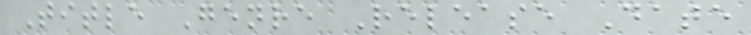Title Genre Release Date
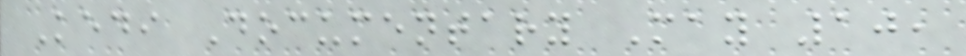Kedi Documentary May 10,
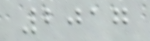2017
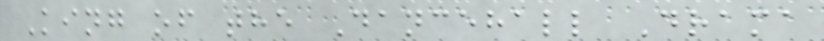King of the Dancehall Drama
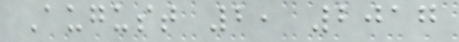August 2, 2017
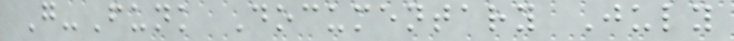G-Funk Documentary July
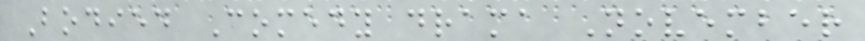Bodied Comedy drama November
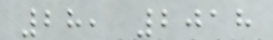28, 2018
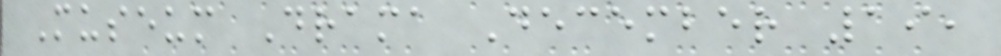Museum Drama December 19,
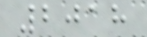2018
